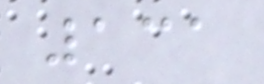131
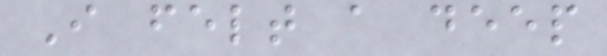I felt a deep
